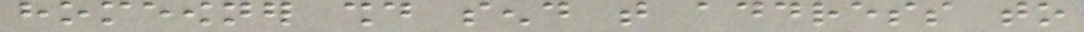homeowner should send that address to
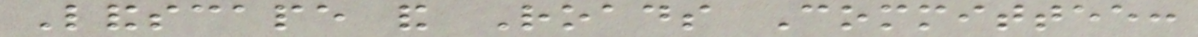Landscape and Roads Committee:
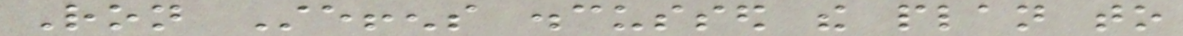Ron Steffens discussed the plan to
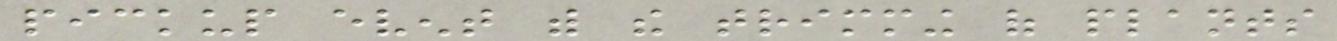pickup event with the trimming of plants
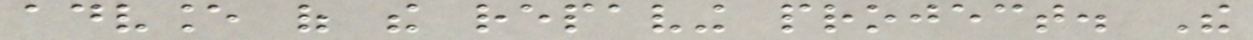advance of the repaving project. The
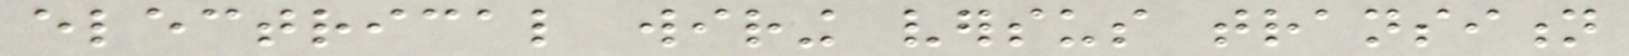electrical wiring versus transition
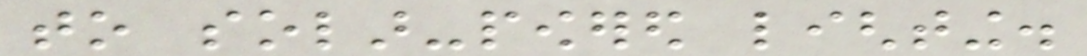to solar-powered lighting.
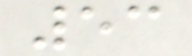53
